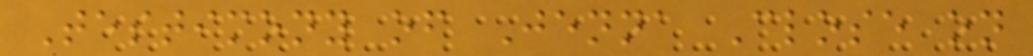Testimony of Jenna Close on
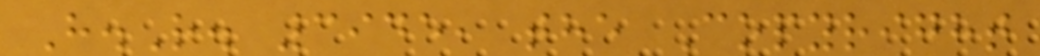H.R. 3945, the Copyright
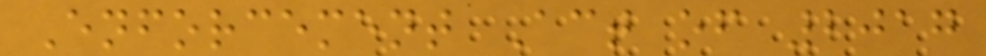Enforcement Act of 2017
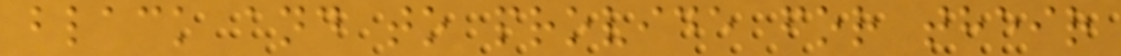black and to provide for their
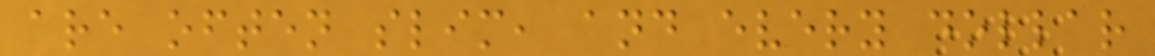are often slim, and every dollar
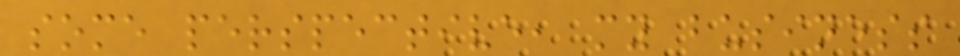some perspective, my business
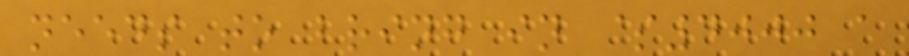needs to bring in $4000 a
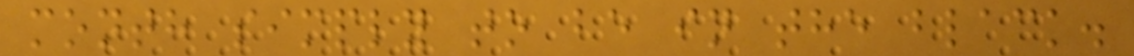month simply to be in the black.
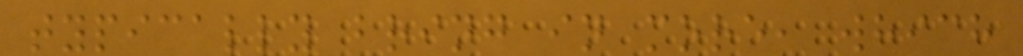typically bring in more, which
